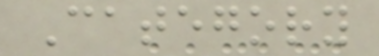Category
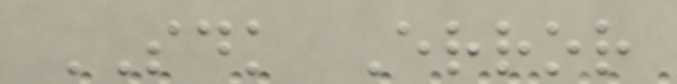SDK Error
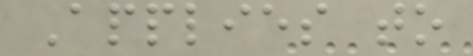Applies to
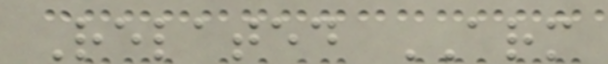Related ARM
